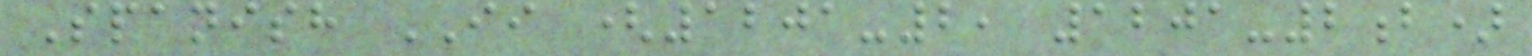Spanish II (1201-2, 1201-2b)
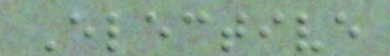Elective
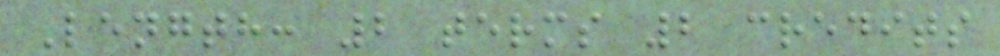Length: 2 terms 2 credits
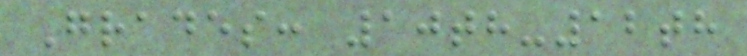Grades: 10th-12th
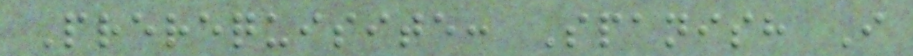Prerequisite: Spanish I
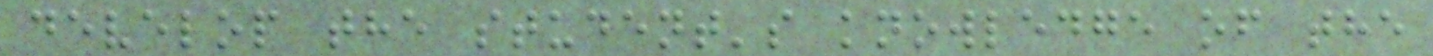develop the student's knowledge of the
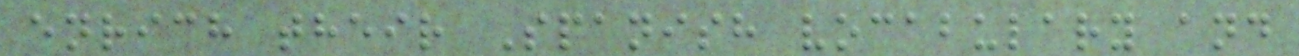enrich their Spanish vocabulary and
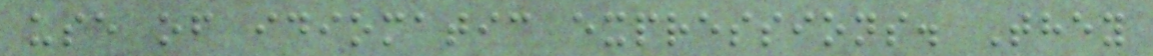use of idiomatic expressions. They
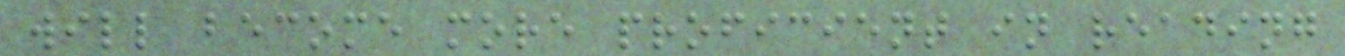will become more proficient in reading
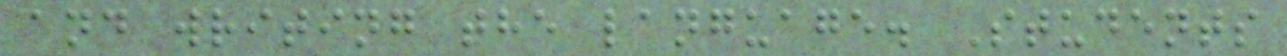and writing the language. Students
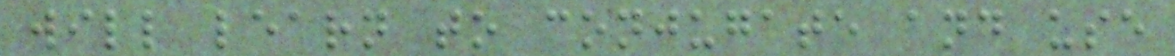will learn to conjugate and use
